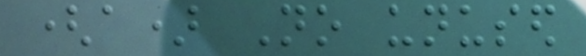(a) No unused
